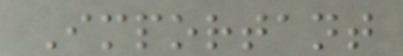Important
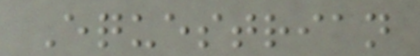Equestrian
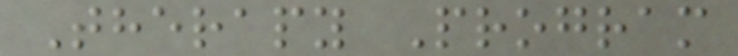Therapy Program
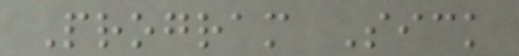Program Sick
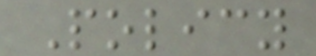Policy
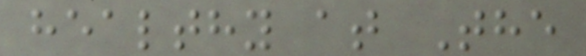healthy at The
